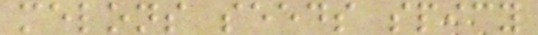melons seeds spicy
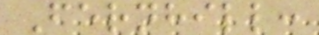Fernhill:
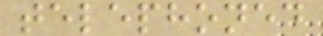telephoned
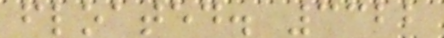floated. 3322
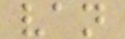van
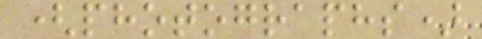(photographs)
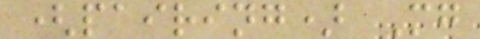(pairing) Mg
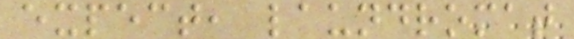expect, laundromat
